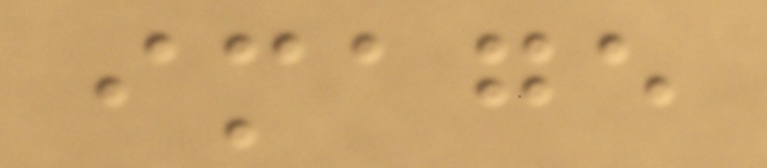image
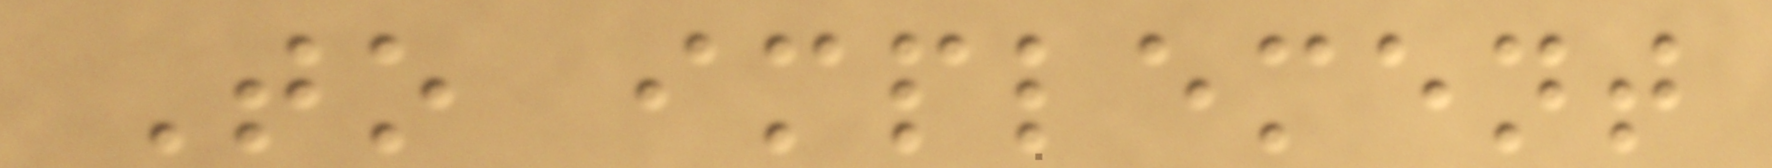To implement
